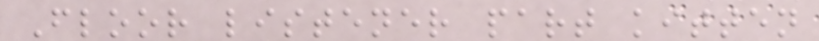Floor listener part kitten
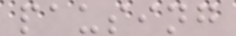pausing
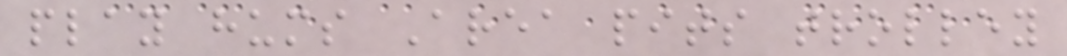play hums Area pits trolley
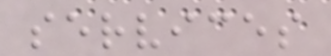services
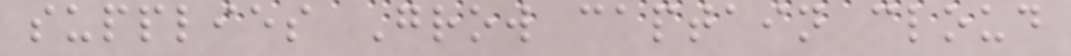supplies Grow captain cloud
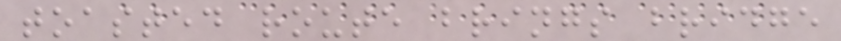toasted route brings bridge
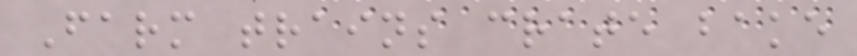Farm trains crate bake
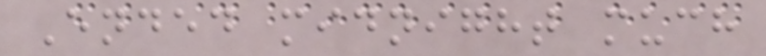Ended midnight much
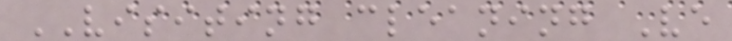VISITING cleaning Ve
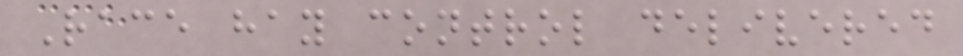Race hay control delivered
